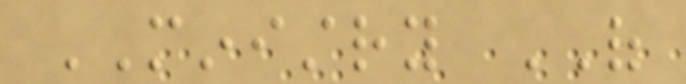MINISTRY OF
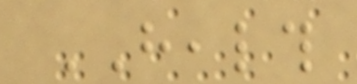HEALTH
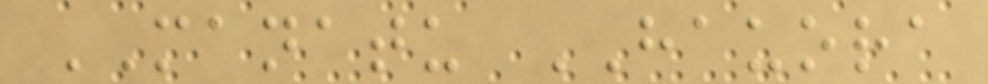MANATU HAUORA
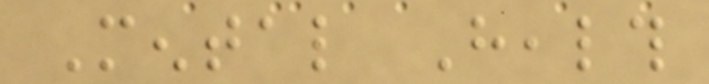Mental Health
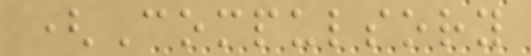(Compulsory
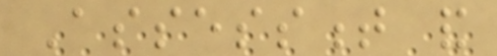Assessment and
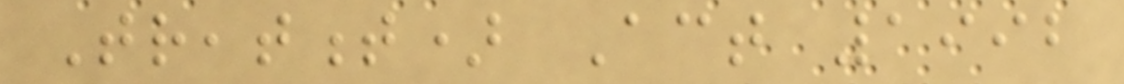Treatment) Act 1992
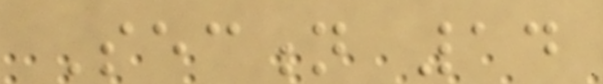Section 14
